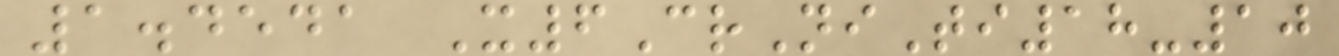1.4541 X6CrNiTi18-10
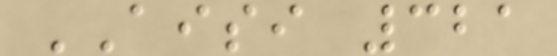AISI 321
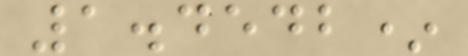1.4542*
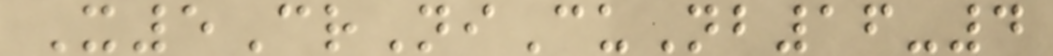X5CrNiCuNb16-4
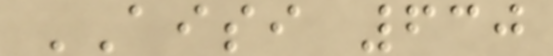AISI 630
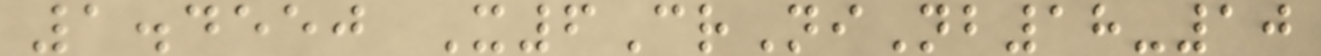1.4550 X6CrNiNb18-10
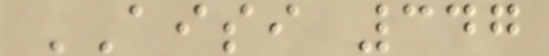AISI 347
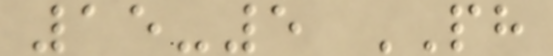15-5 PH
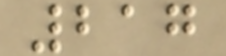217
